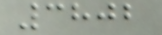3802
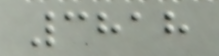3818
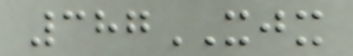387XJX
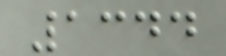1344
